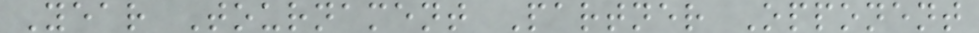Year Tournament Partner Opponent
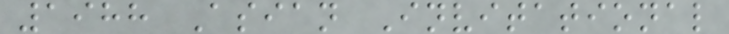1988 Asian Invitational
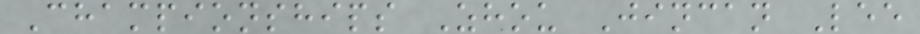Championships Zhou Jincan Lee
